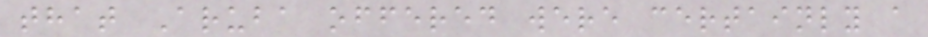that Aruba offered were certainly a
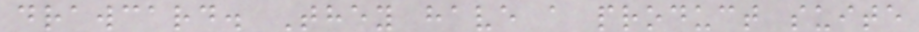drawcard. They have a product suite
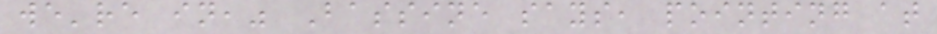we're in," Bassine says, pointing at
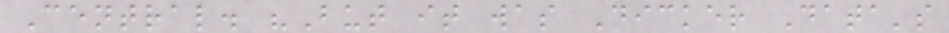Central. "But it was Dicker Data's
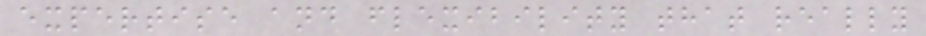expertise and flexibility that really
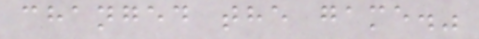changed the game."
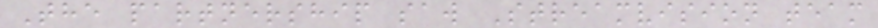The partnership saw Streamvision team
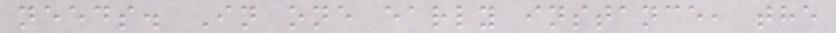needs. In one early instance, the
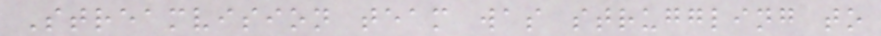Streamvision team was struggling to
